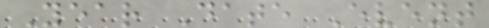Year Date Event
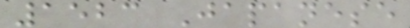1523 Japanese
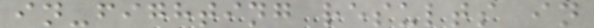in-fighting results in
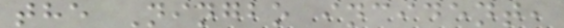the Ningbo incident,
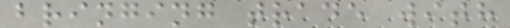bringing trade with
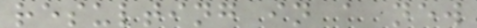resulting in a new
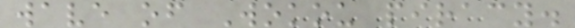wave of Wokou piracy.
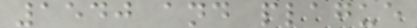1540 and plague
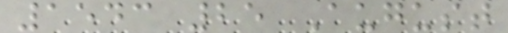1543 25 August
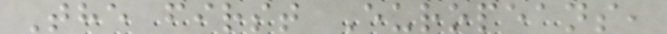The first Europeans,
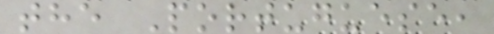the Portuguese,
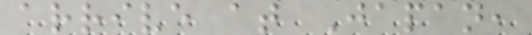arrive at Japan,
